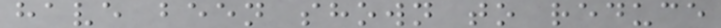have been shown to reduce
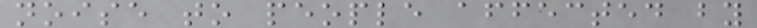noise to people affected by
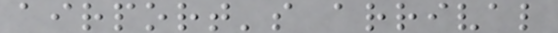airport's arrival
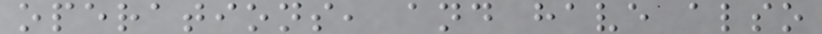operations, and have also
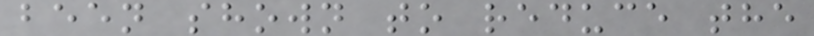been shown to reduce the
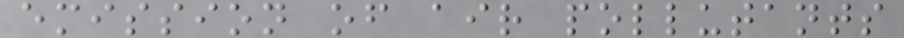emission of air pollutants
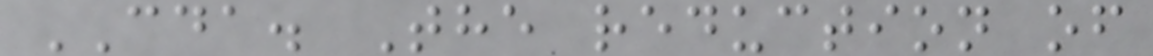CDA. The reduction of
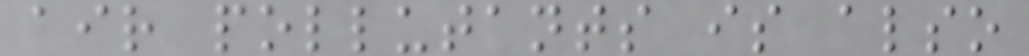air pollutants is also
